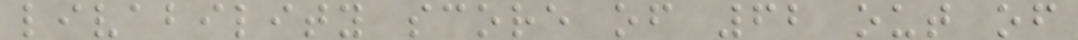livability score of 62 out of
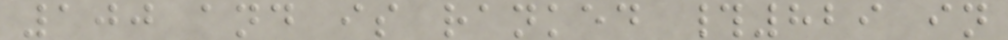100 and is ranked #829 in
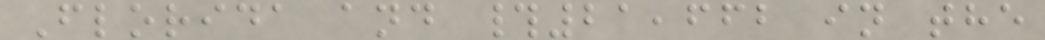Florida and #21,662 in the
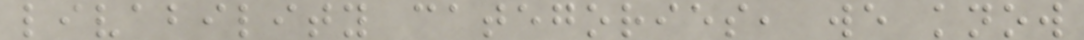livability categories, we know
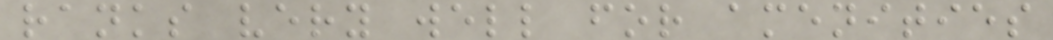ranks very well for amenities
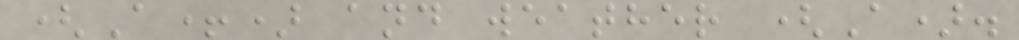(A+) and weather (A).
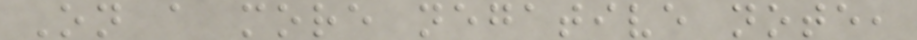On a more negative note,
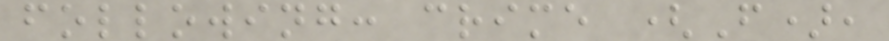following: crime (F),
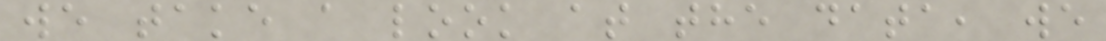we take a look at the data, we
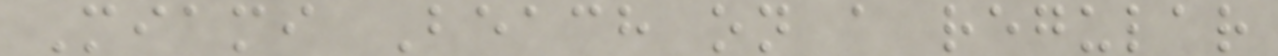Miami Beach on a regular
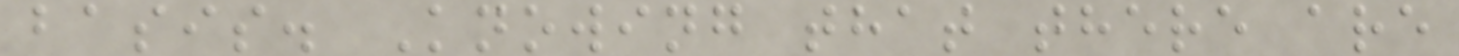basis. Knowing that there are
